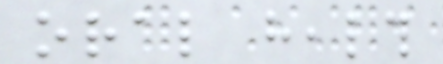oral health
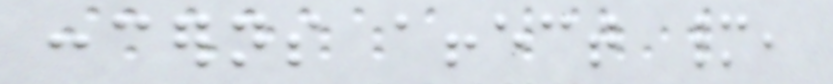concerns affect many,
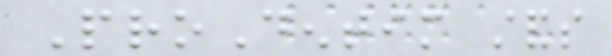ProDentim stands
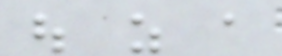out as a
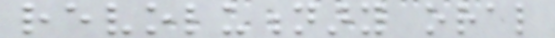revolutionary oral
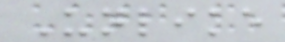Unlike
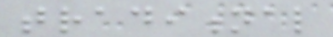traditional
